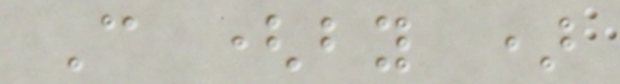C (by )
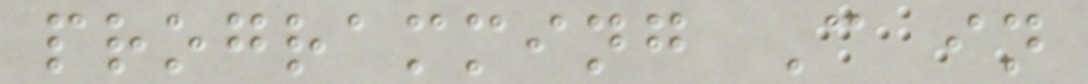programming C in
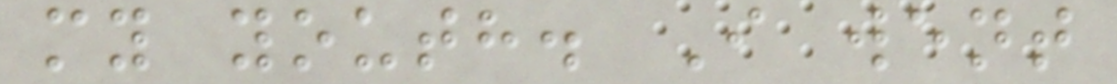my youth. I went
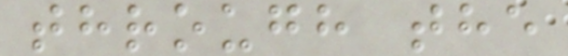through the
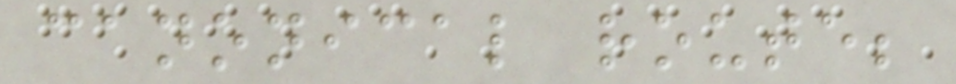canonical route;
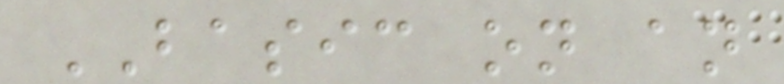BASIC on an
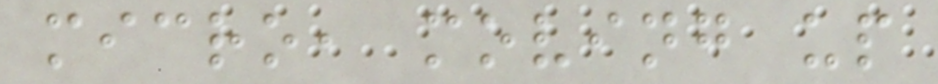micro, moving up
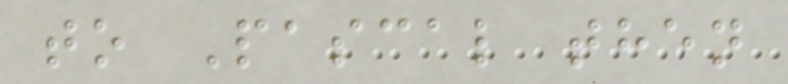to Pascal then
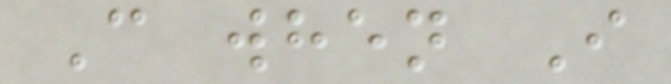C when I
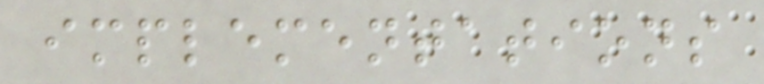implementations
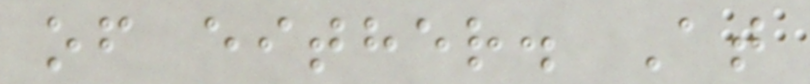of either. At
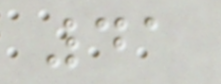41
